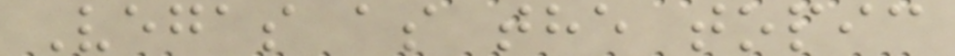Vegas as the topic
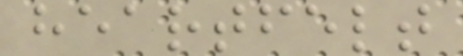heartfelt
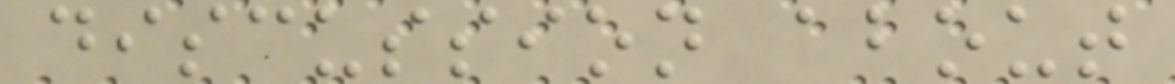discussion about
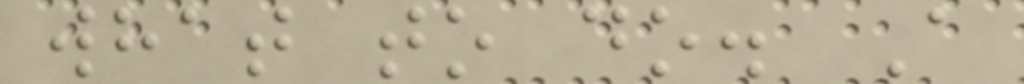what to do. A
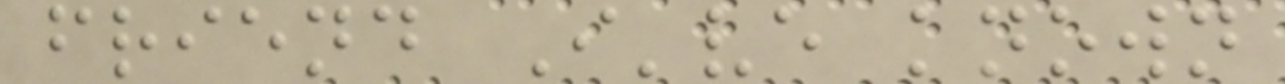friend I've known
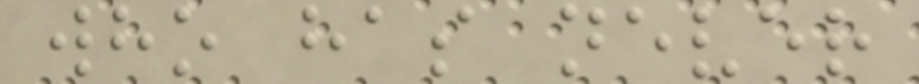who has never
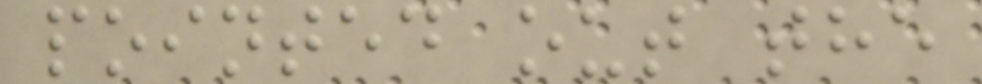pointed out the
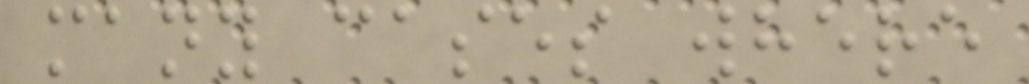many cases where
